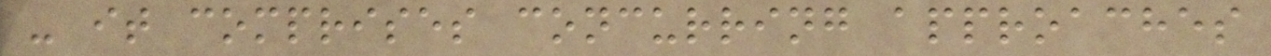- it comprises concurring approaches
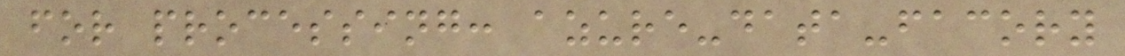for processing: azure-data-facory
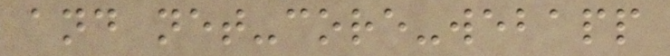and net-core-webapp
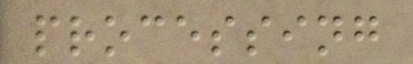processing
